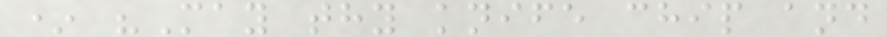* "May thy knife chip and
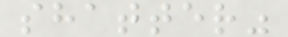shatter"
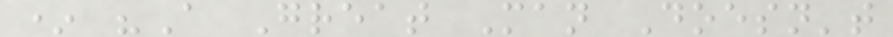* "A Great Man Doesn't
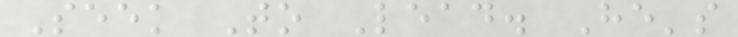Seek To Lead. He's
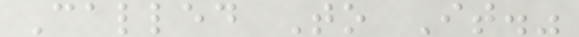Called To It."
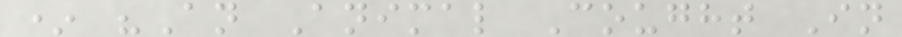* "An Animal Cought In
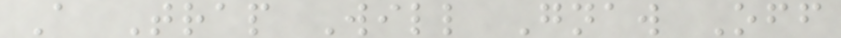A Trap Will Gnaw Off
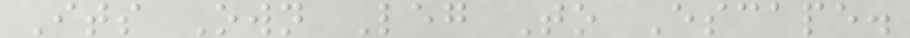Its Own Leg To Escape.
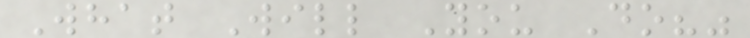What Will You Do?"
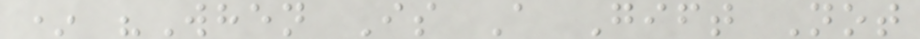* "When Is A Gift Not
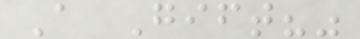A Gift?"
